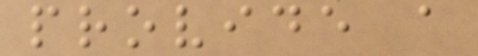provide a
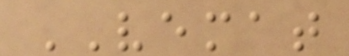VEMAT
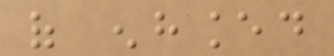of enhanced
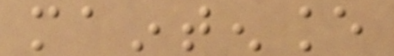maintenance
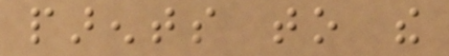parents to the
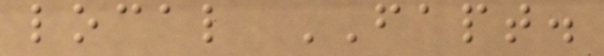local FAPT.
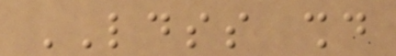LDSS should
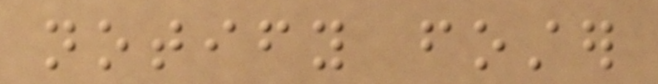notify foster
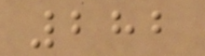282
